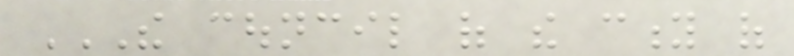THE COUNCIL OF THE CITY OF
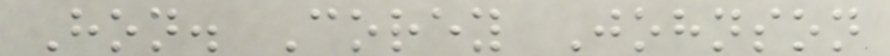Hon. Corey Johnson
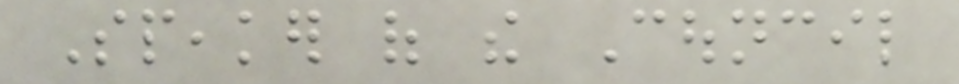Speaker of the Council
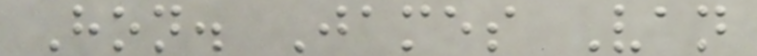Hon. James Van
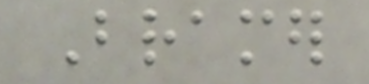Bramer
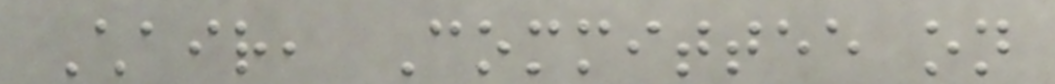Chair, Committee on
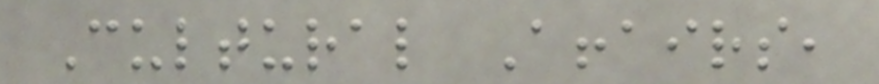Cultural Affairs,
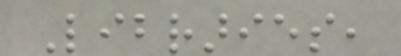Libraries,
